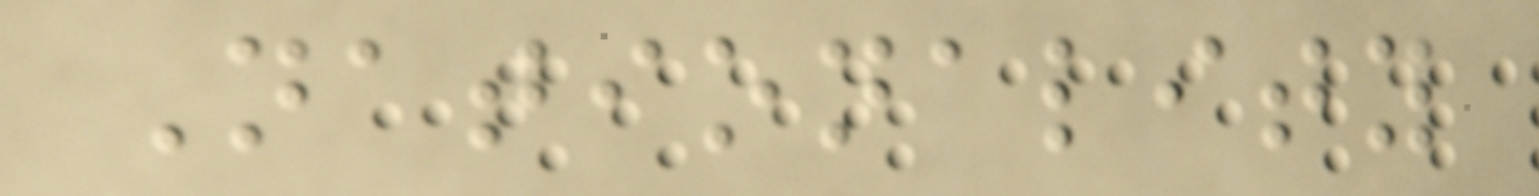Nationality
